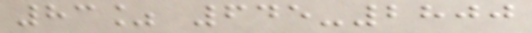83% 645-2800
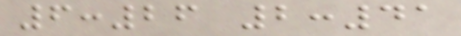6:26 2:41
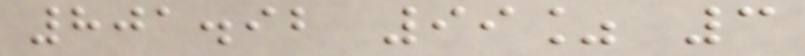801.92 99% 3
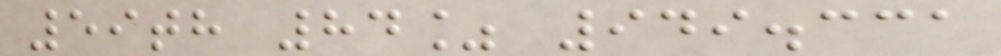59th 84% 949.331
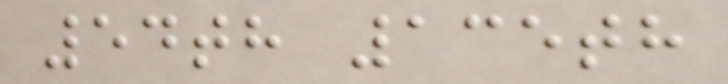54th 135th
